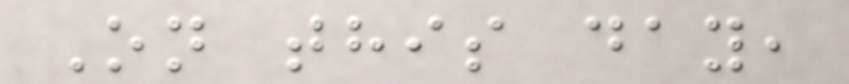On this day,
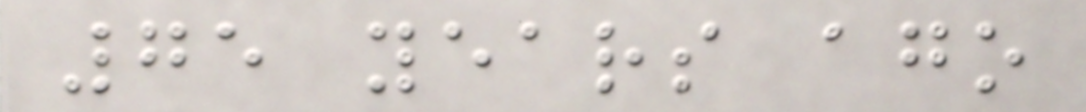75 years ago
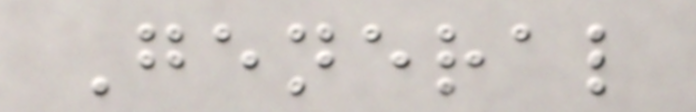General
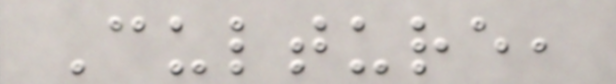Culture,
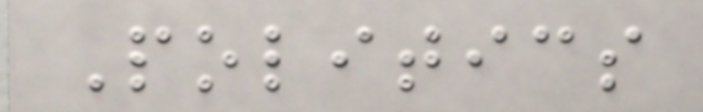Politics
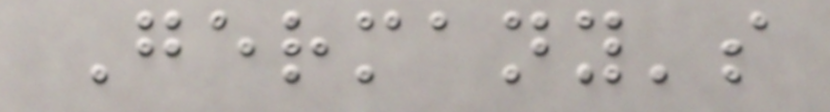Germany's
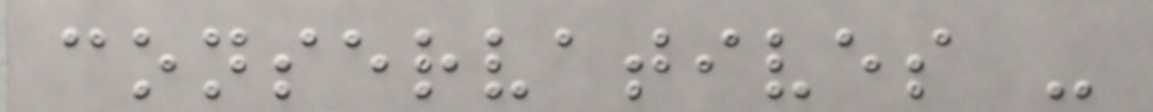conservatives -
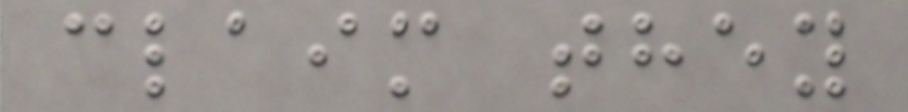claim they
